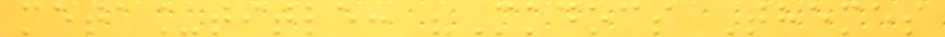meta_title: "Mkdocs Themes
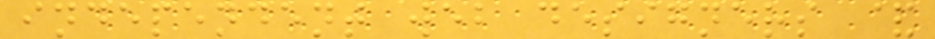independent web designers &
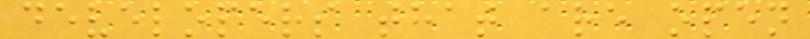developers that are open
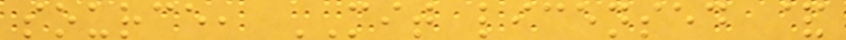source, MIT licensed &
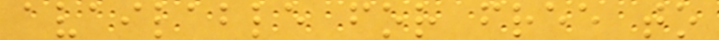available for free to
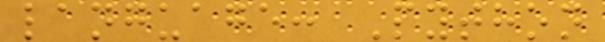language: Python
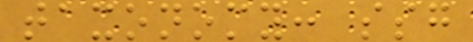taxonomy: ssg
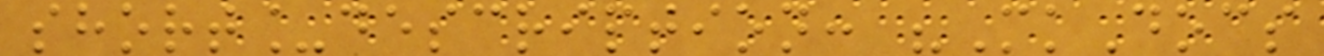short_description: "MkDocs
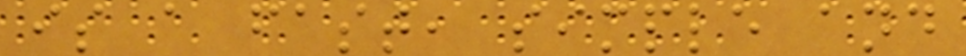is a fast, simple and
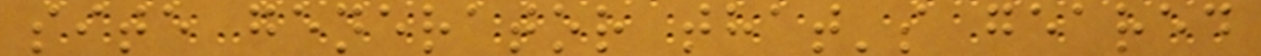site generator that's geared
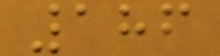186
